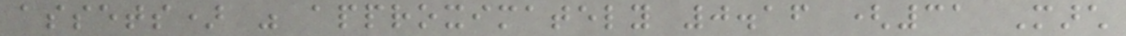assets) was approximately 0.16 (31 March
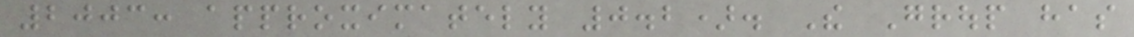2003: approximately 0.2). The Group has
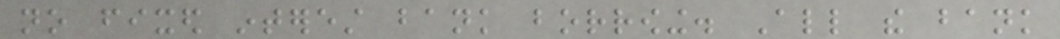no fixed interest bank borrowing. All the bank
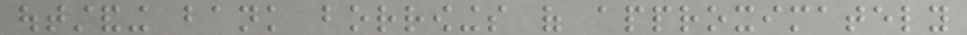outstanding bank borrowings of approximately
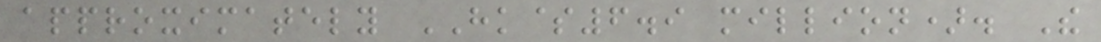approximately HK$6.9 million). The
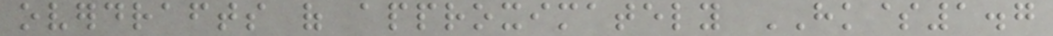overdrafts of approximately HK$1.7
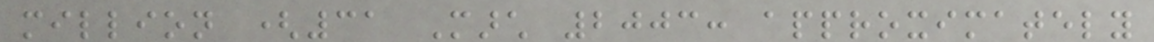million (31 March 2003: approximately
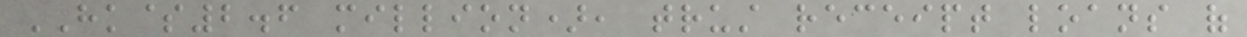HK$2.6 million), trust receipt loans of
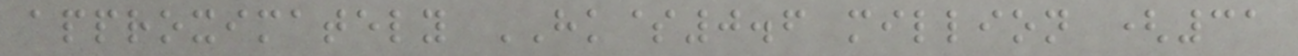approximately HK$0.6 million (31
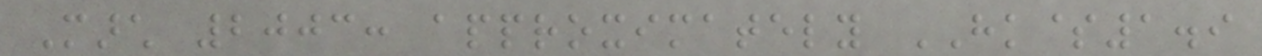March 2003: approximately HK$1.9
